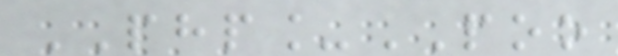PHP_POO
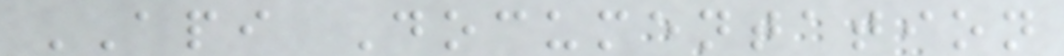API Documentation
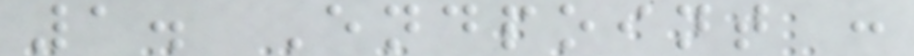1. Endpoint :
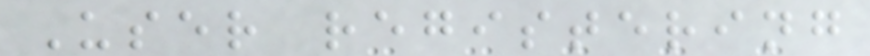User registering
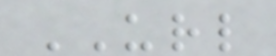URL
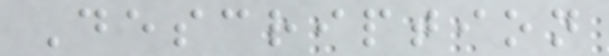Description
